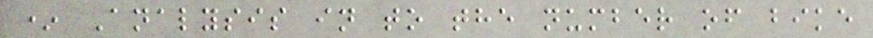* Analysis in to the number of bike
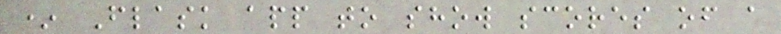* Flask app to show scores of a
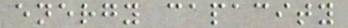energy capacity
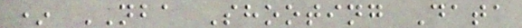* NBA Shooting Data
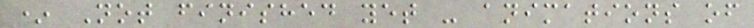* Not finished yet - animations of
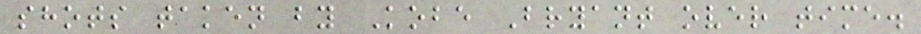shots taken by Kobe Bryant over time.
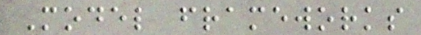Model frameworks
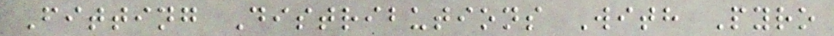Fitting Distributions With Pyro
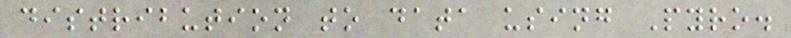distribution to data using Pyro.
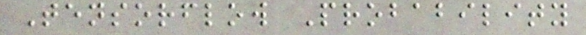Tensorflow Probability
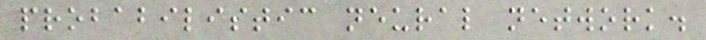probabilistic neural network.
